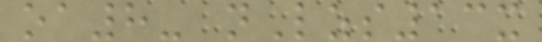oa8- nLzs13x
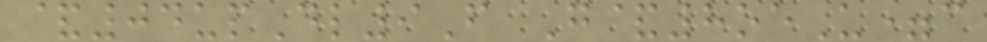&04upDl9F G&8oeU=c
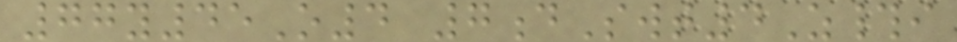77y45O4 7dSwt4Z#i
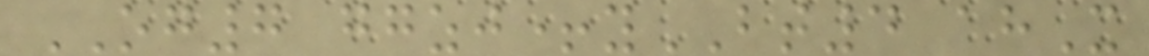OG7 ggzj+yBT4 ahX
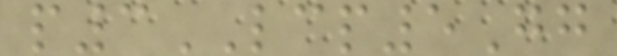p3LCP5Gg
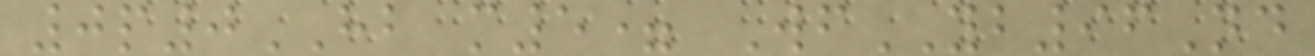0p0HB m5= WfYB96Nd
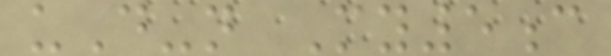uD-n My5c
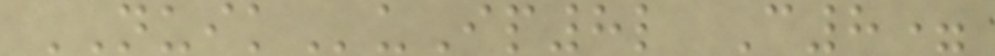NUIKuIp8l C8=
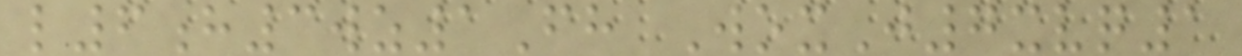l6h3wz1Fh WoxJ7xvq1
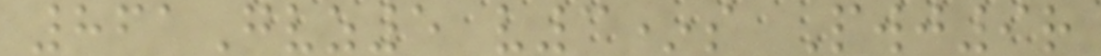861Gvz5 v3*s Pwj9r
